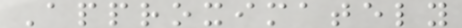Approximately
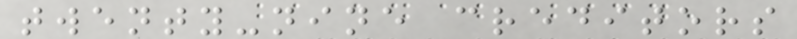twenty-nine creditors
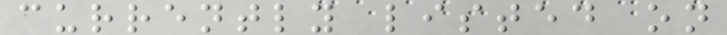currently listed on
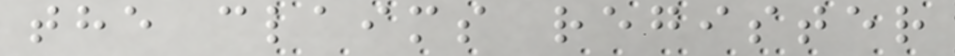the claims register
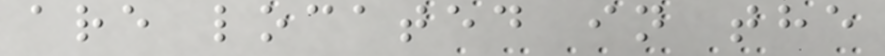are located in the
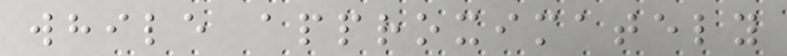while approximately
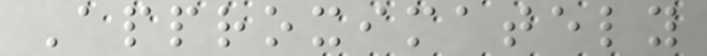Approximately
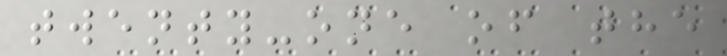twenty-one of the
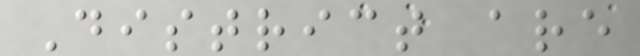District are
